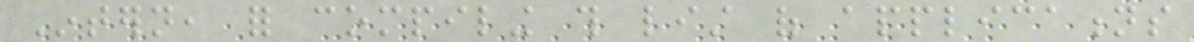Intern, for compiling this list of applications
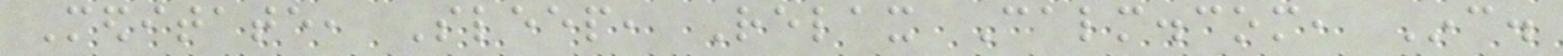Meditate, Sleep, Relax Calm.com, Inc.
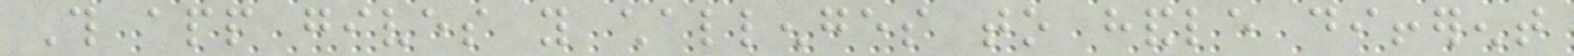This app gives you challenges to handle different
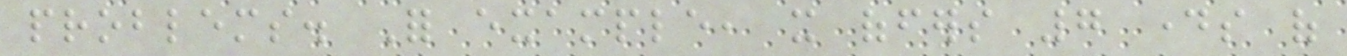problems. For example, it offers 7 days of
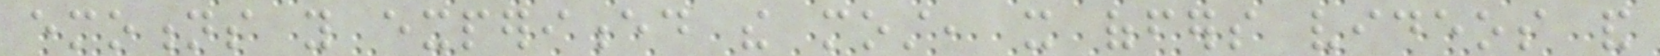emotions you experienced the most, it offers videos and
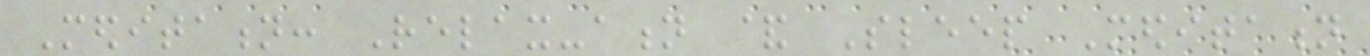Meditation: Relax-ation & Sleep Meditation
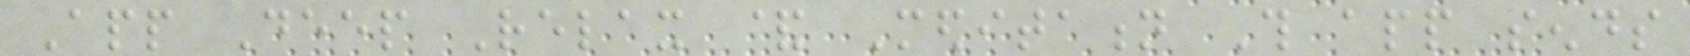App Deep Relax & Meditation This app sends
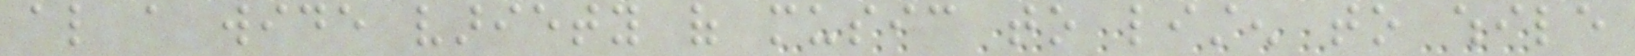also a wide variety of music to listen to while
